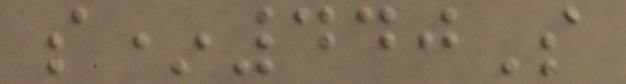s*440S
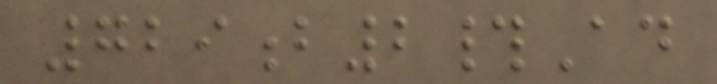729b2#Ad
